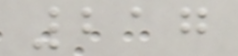217
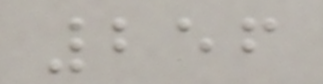256
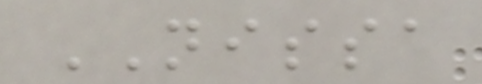NISSA
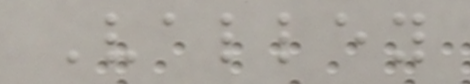Valley
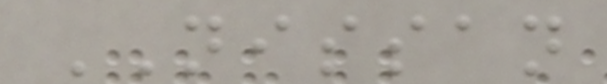NISSAN
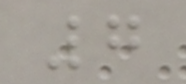7
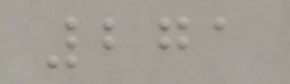271
